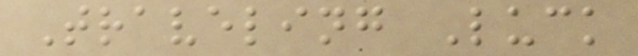Traveling Luck
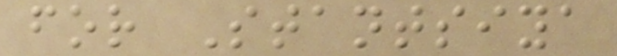for Stantsiya
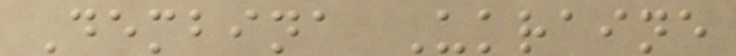Dembina Ukraine
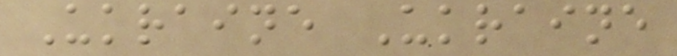Ukraine Ukraine
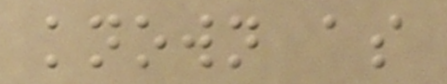known as
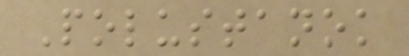Polustanok
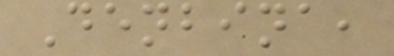Denbina,
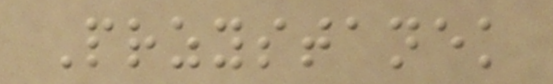Przystanek
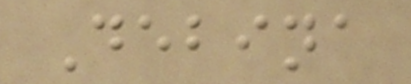Debina
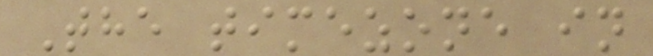The timezone in
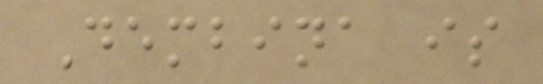Dembina is
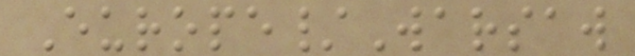Europe/Warsaw
